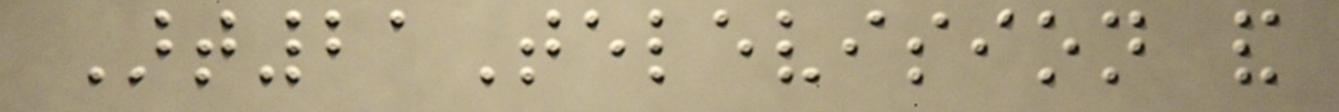Art21Television and
